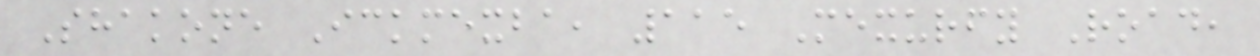Shakone Ickmexba, 115 Mexurfy Road,
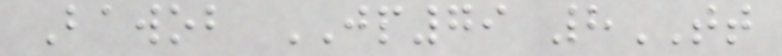Bawob JP79 8TT
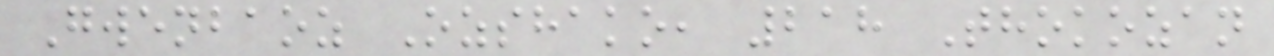Gwenbaoz Ozshako, 218 Thokozan
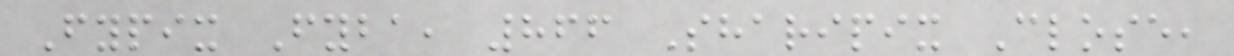Fypix Fyba, 866 Sharipix Close,
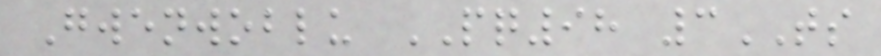Gwenwoblu PQ98 3TS
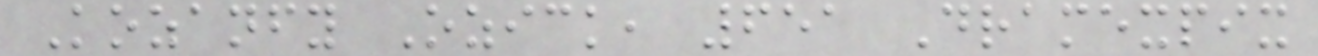Kozanfy Ozick, 651 Dramexpix
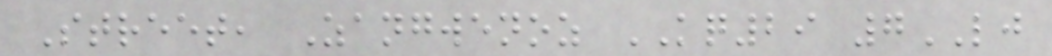Street, Zangwenoz KQ29 7LJ
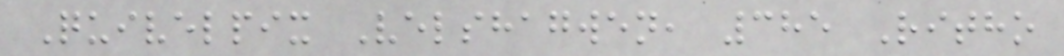Quivelpix Velshagwen, 385 Ritho
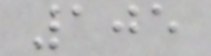105
